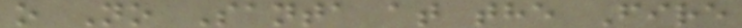o No Santa at the Fire
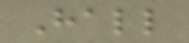Hall
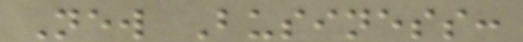New Business:
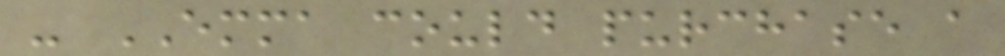- EMMA could purchase a
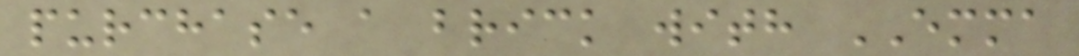purchase a brick with EMMA
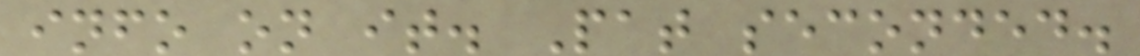info on it. Pat seconded.
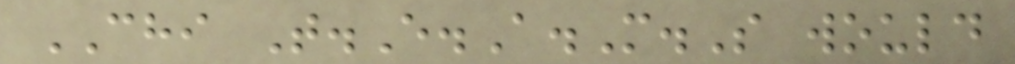CHI T.E.A.M.S would
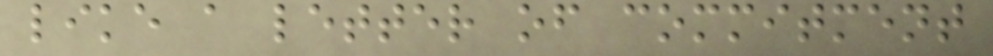like a letter of commitment
